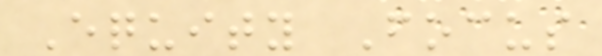Equity Focus
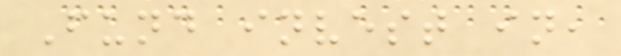Fund invest in,
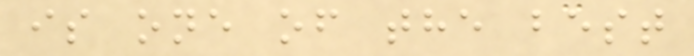is one of the best
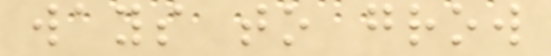ways to grow
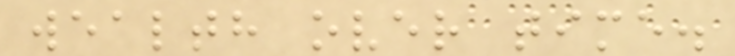wealth over time.
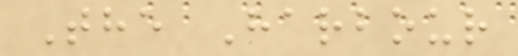The Harbour
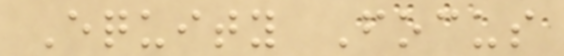Equity Focus
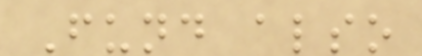Fund also
